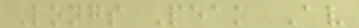Longs Peak Av
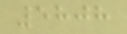5808
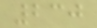230
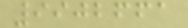9902661
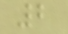2
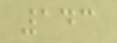143
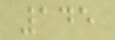145
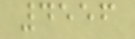4556
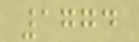1774
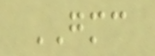GMC
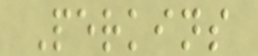Perkins
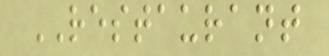RESTAURANT
